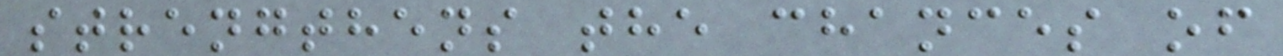strengthens the chances of
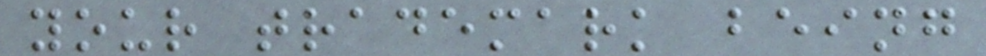your trademark being
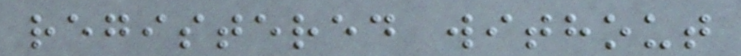registered without
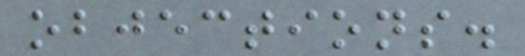objections.
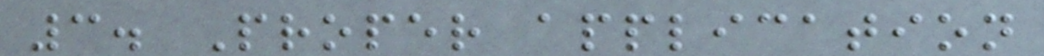3. Proper application
